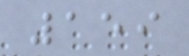159
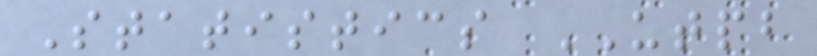Statistics UTPB
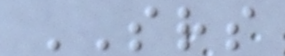SRS
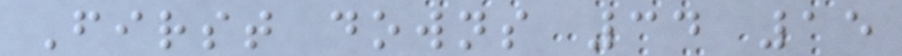First downs 34 15
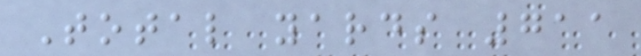Total yards 711
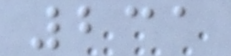231
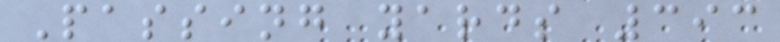Passing yards 393
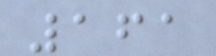161
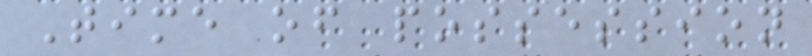Time of possession
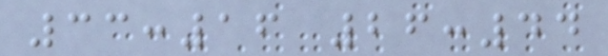33:16 26:44
